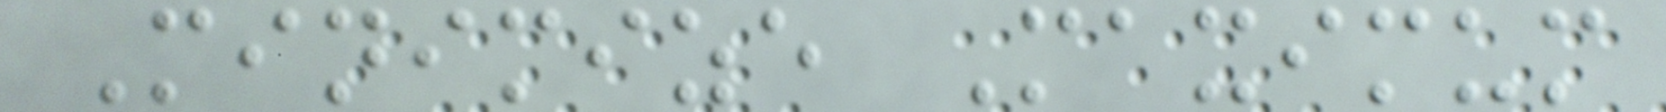Minimize Maximum
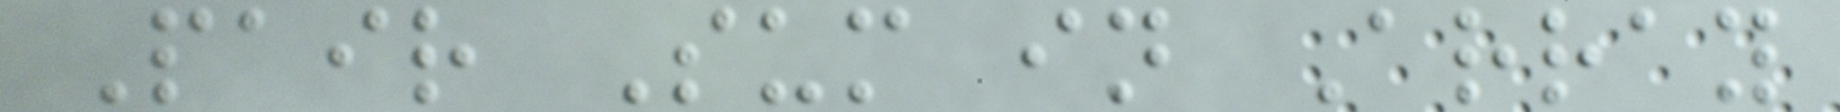Pair Sum in Array
